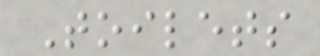Toilets
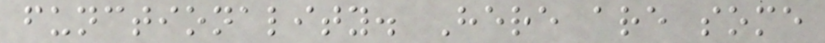functionality. Here are some
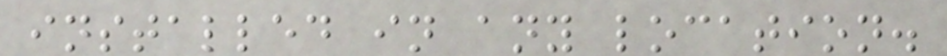installed in any location.
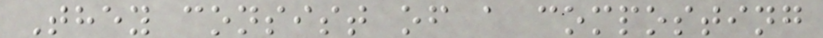They consist of a composting
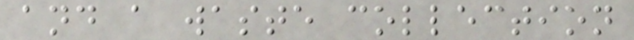and a waste collection
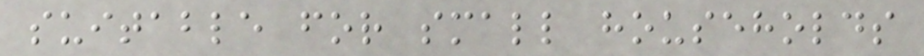suitable for small households
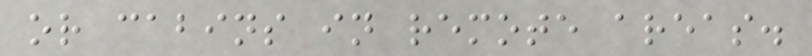or cabins in remote areas.
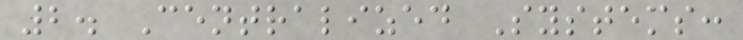2. Centralized Systems:
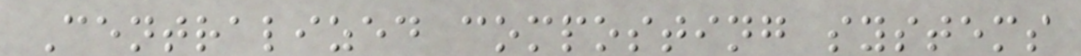Centralized composting systems
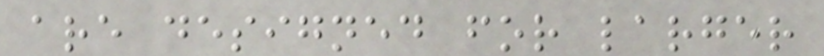are designed for larger
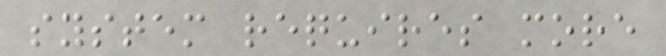system requires more
